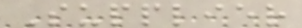Supplier
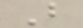B
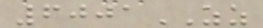6001ZZ
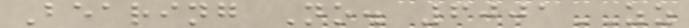Bearing No. 6001ZZ
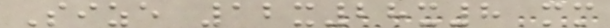Size 12x28x8 mm
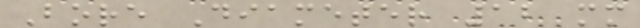Bore Diameter 12 mm
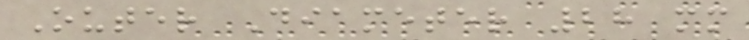Outer Diameter 28 mm
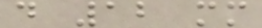d 12 mm
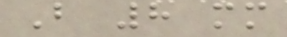B 8 mm
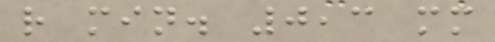r min. 0,3 mm
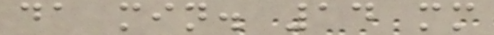da min. 14 mm
